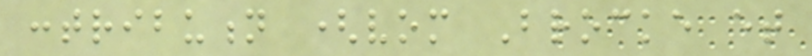contribution (vom Brocke et
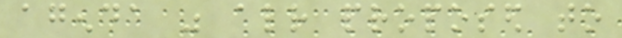agenda was already proposed to
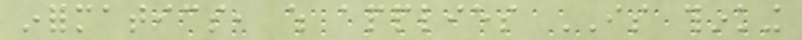informatics, which applies IS thinking
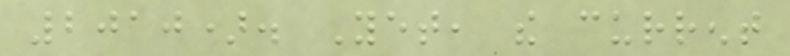2010). Yet, the current
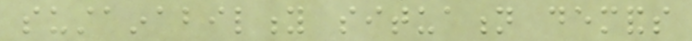sustainability situation demands
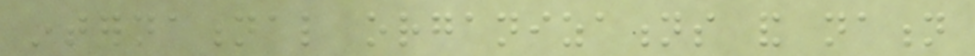international organizations and nation
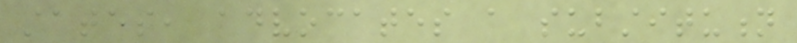states, advocates a substitution
